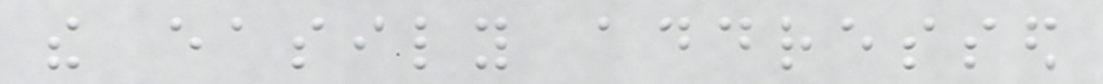the easily addressed
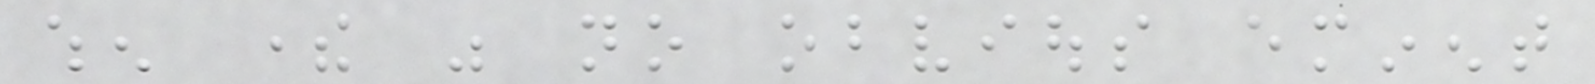when there was no obvious eminent
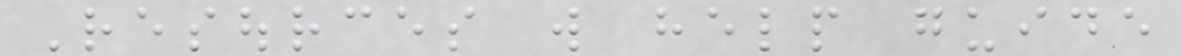Resources will help guide
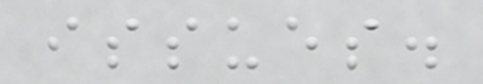issues.
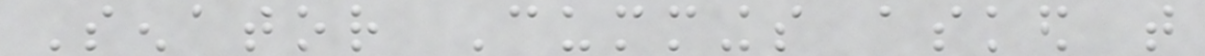Senator Cummings asked that
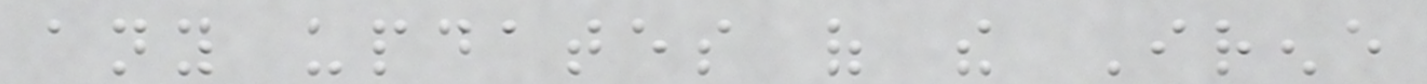any updates of the Irene
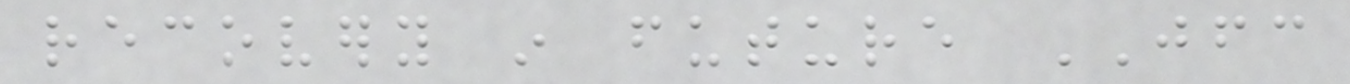recovery in future JFC
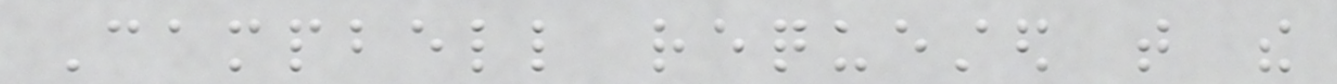Campbell requested that the
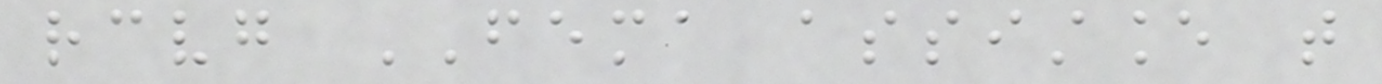receiving FEMA assistance that
